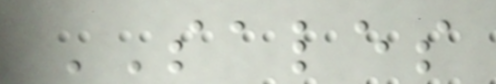SALES
